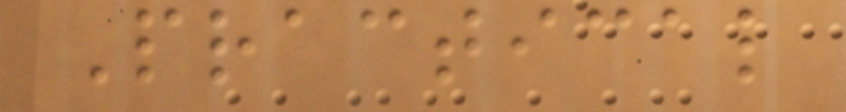Practical
